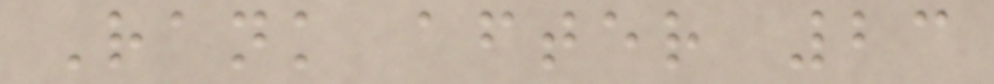Rank after 23
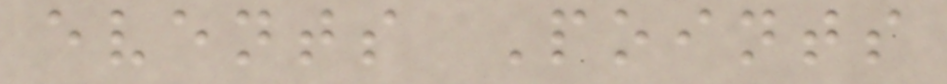events Points
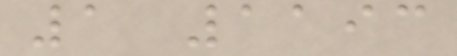1 1193
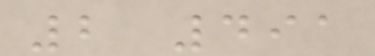2 491
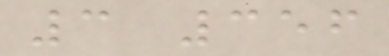3 356
